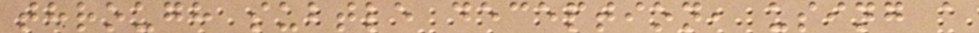through subtle deception, using a
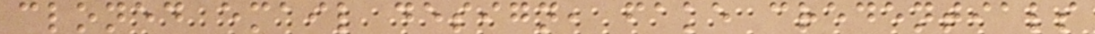cloned email design, fake credentials
